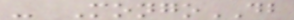- MongoDB
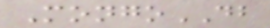MongoDB
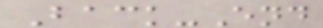Back-End
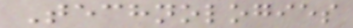Technologies
